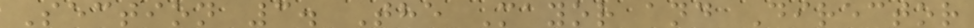Section 3. The Mayor and Director
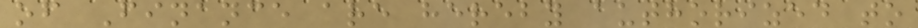of Finance are hereby authorized to
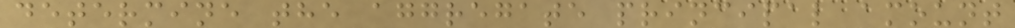determine the aggregate principal amount
